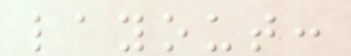layout:
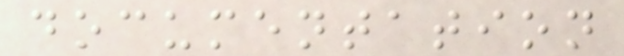documentation
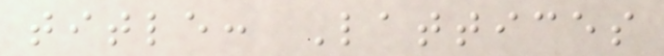title: Lattices
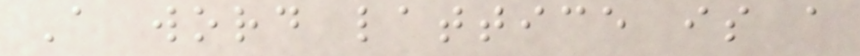A word lattice is a
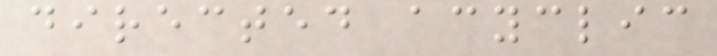directed acyclic
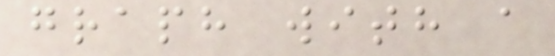graph with a
